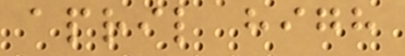april high
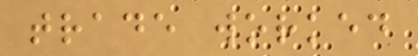trade worked
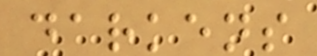darkens
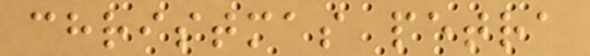christmas petra
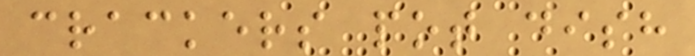crackers pot dish
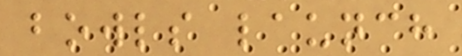bowls launch
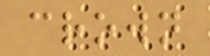crown
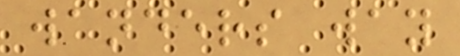wanders way
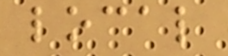local
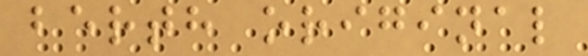berth original
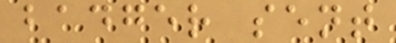badger sent
